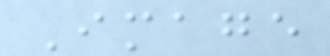Image
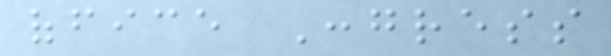office Congress
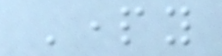Party
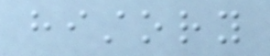history
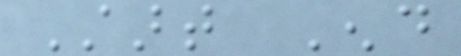Start End
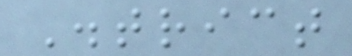District
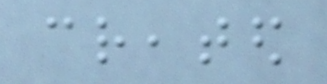created
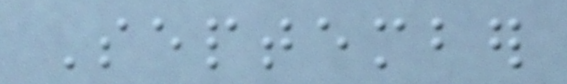September
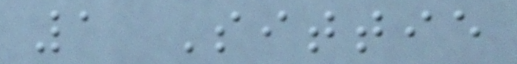1 Sittie
